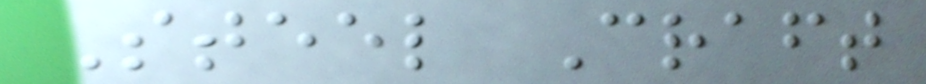Steel Craft
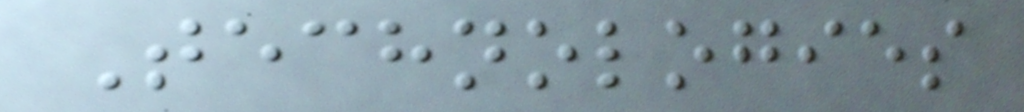Technologies
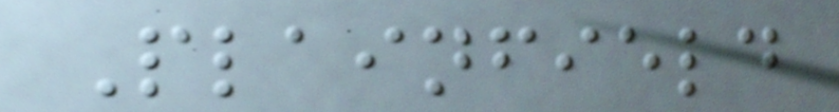Plainfield
